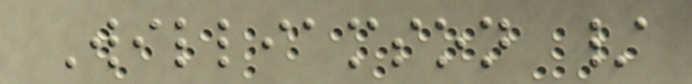Williamson /
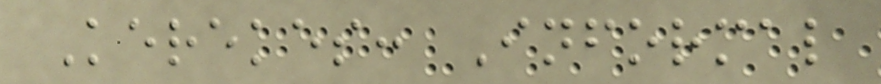Kerekes: Informal
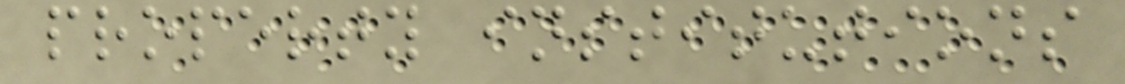property institutions
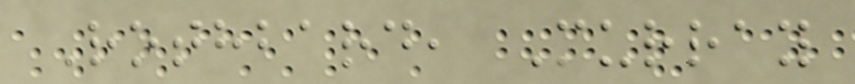Rothbard, Murray
